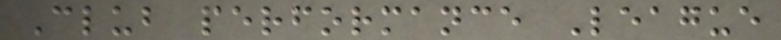Club performance League
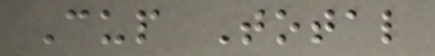Cup Total
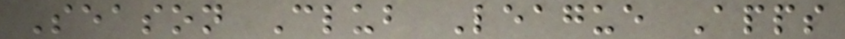Season Club League Apps
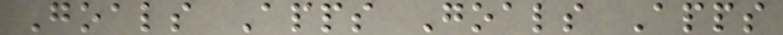Goals Apps Goals Apps
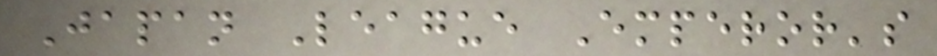Japan League Emperor's
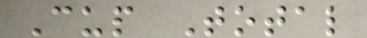Cup Total
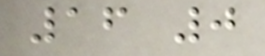16 0
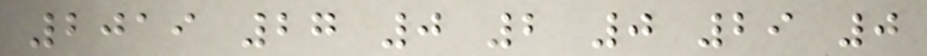2019 27 0 2 0 29 0
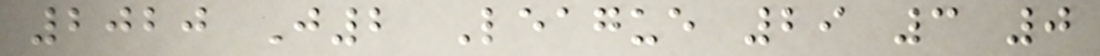2020 J2 League 29 3 0
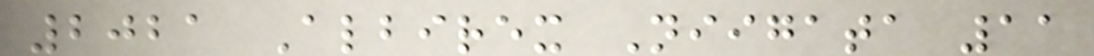2021 Albirex Niigata 11
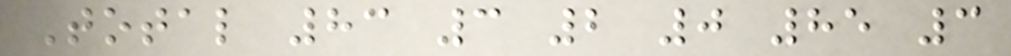Total 83 3 2 0 85 3
